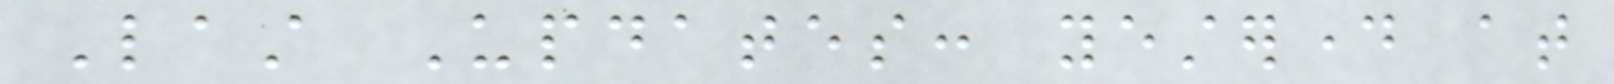Last Updates: yesterday at
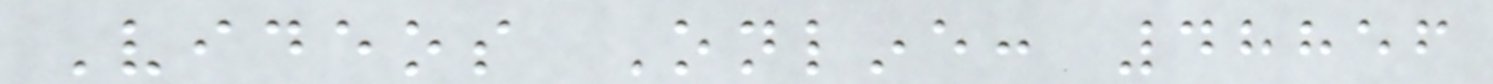Videos Online: 48856
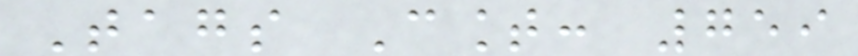Tags Count: 759
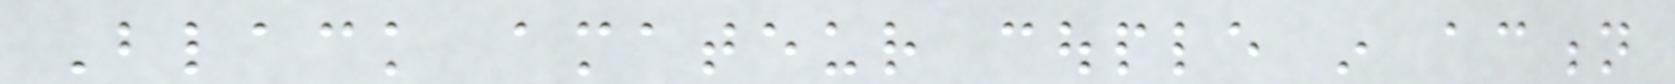Black amateur couple in action
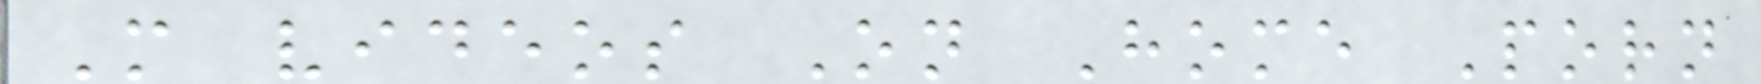More videos On Home Porn
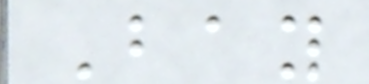Bay
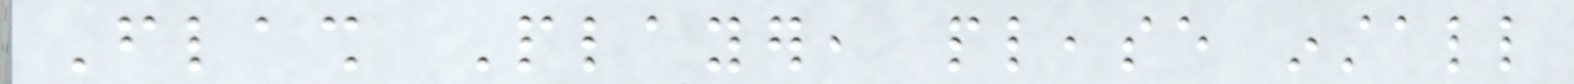Flash Player, please install
